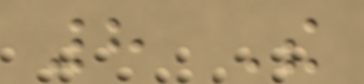8 The
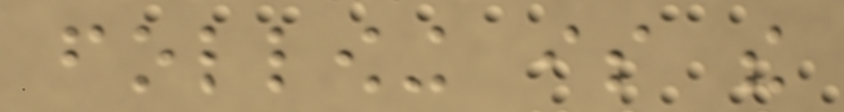following is the
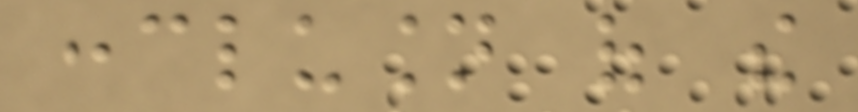conclusion of the
